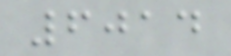6014
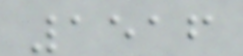1516
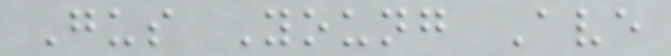Gus Young Ave
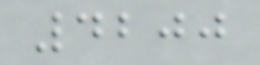4200
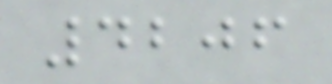4206
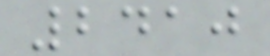2410
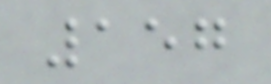157
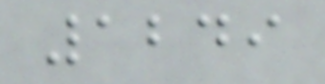1249
